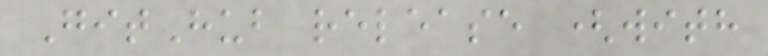GitHub release (with
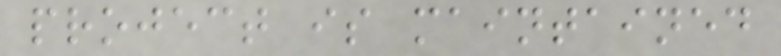project is maintained
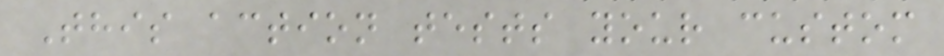This action tests your custom
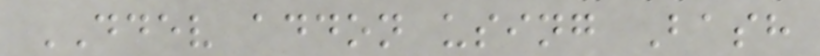DDEV addon using Bash
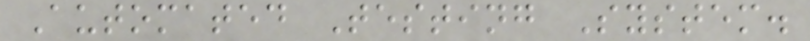Automated Testing System.
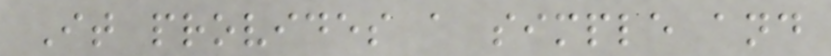It provides a simple and
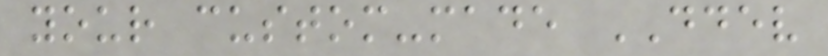your custom-made DDEV
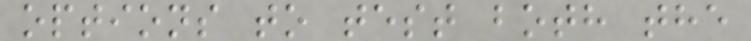options to test both the
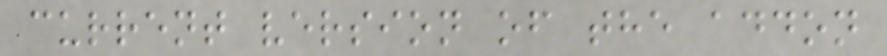current version of the addon
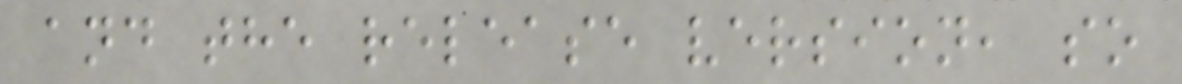and the release version, so
